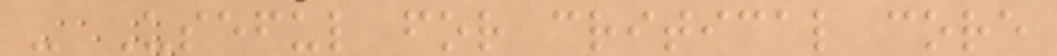- Useful for critical core
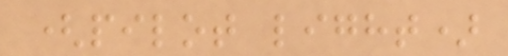(pilot light)
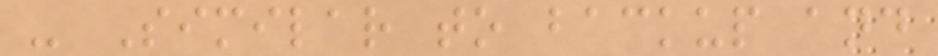- Similar to backup and
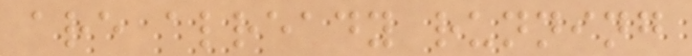are already running
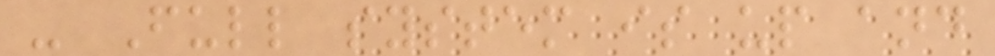- Full system is up and
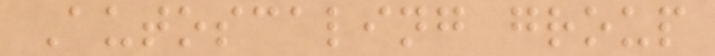Autoscaling group
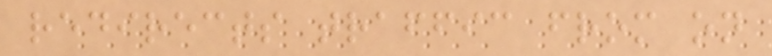redirects traffic from on
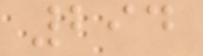294
